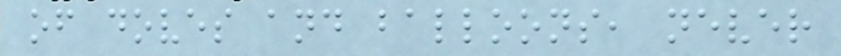of doves and balloons, never
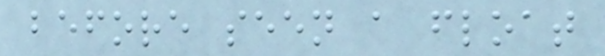before seen a float
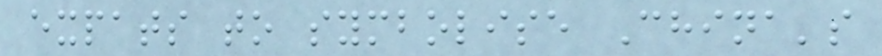expats to symbolise China's
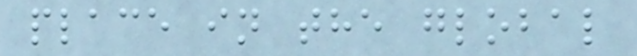place in the global
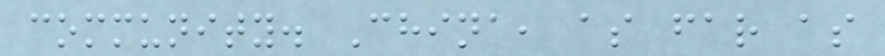community. China, as far as
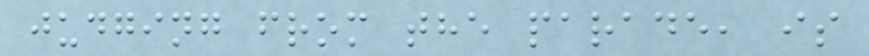judging from the parade, is
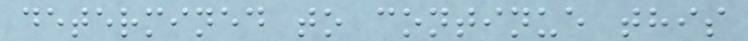determined to continue this
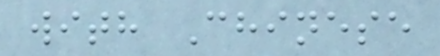with Chinese
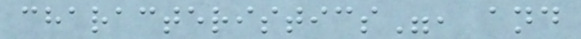characteristics", and
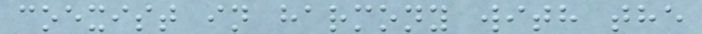coexist in harmony with the
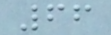66
